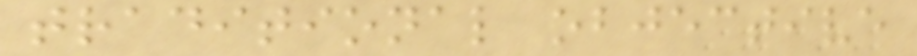traditional objective
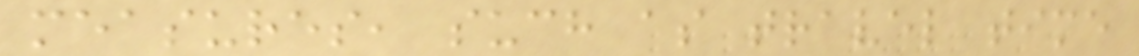measures, such as travel time
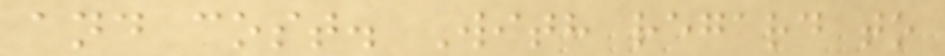and cost. With regard to
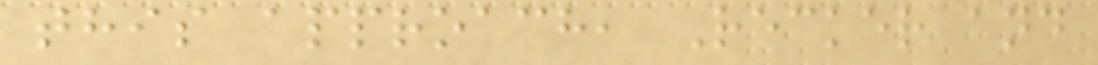this approach, Recker and
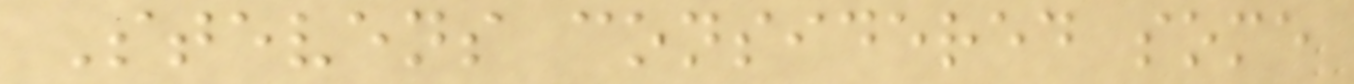Stevens considered some
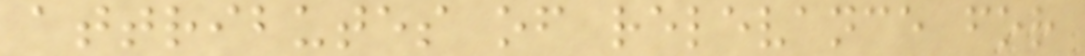attributes of relevance for
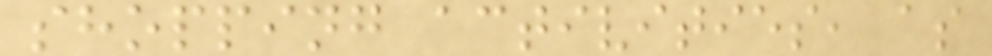shopping activities, as
